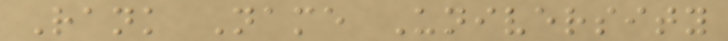Rank Name University
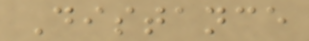Distance
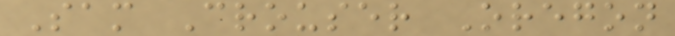Sam Crouser Oregon
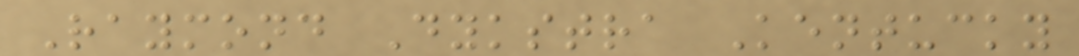Raymond Dykstra Kentucky
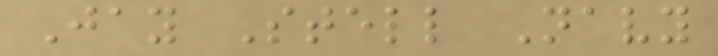Jay Stell Navy
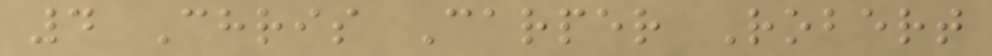4 Chris Carper Robert
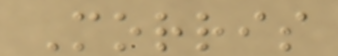Morris
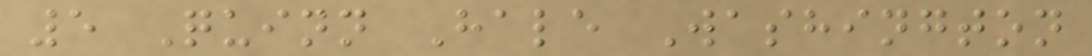5 Quinn Hale Washington
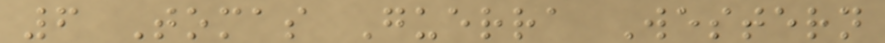6 Tomas Guerra Western
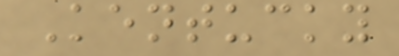Kentucky
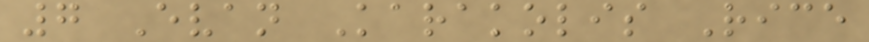7 Evan Karakolis Rice
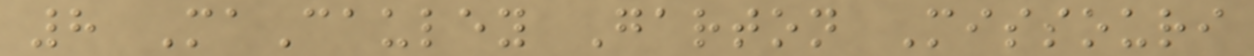8 MaCauley Garton Missouri
